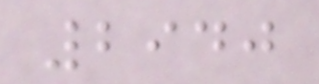2940
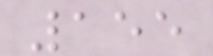155
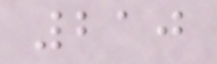210
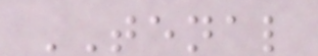TENAL
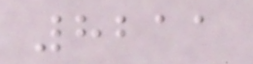8211
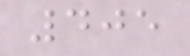405
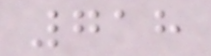718
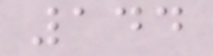144
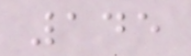145
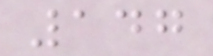147
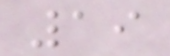19
